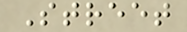Street
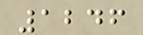1246
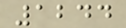1244
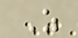Z
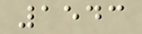1543
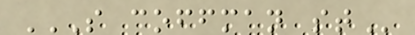S COFFMAN ST
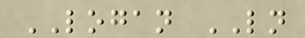LOGAN LN
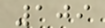109
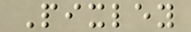Pixley
